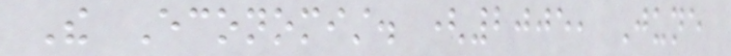The Economist. (2005, June
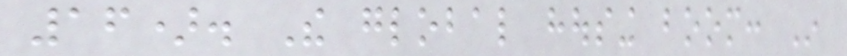16). The global housing boom: In
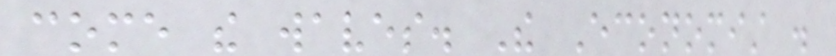come the waves. The Economist .
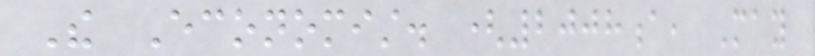The Economist. (2008a, May
